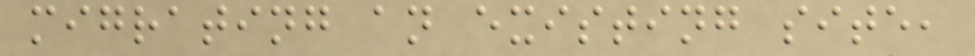migrating an existing site,
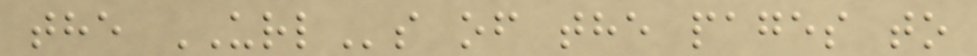the URLs of the pages to
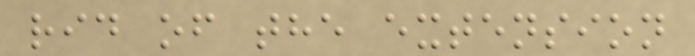rid of the extension
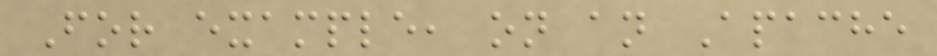For example, on an Apache
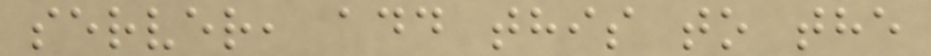server, add this to the
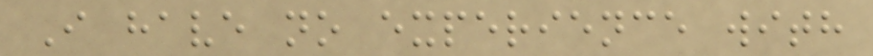I have no experience with
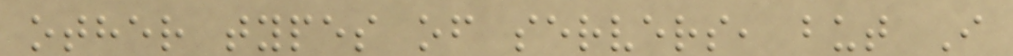other types of servers, but I
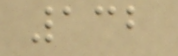132
